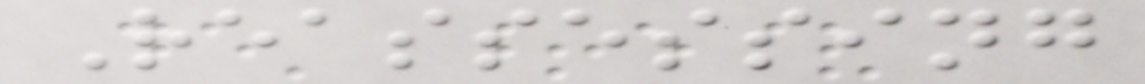Reassessing
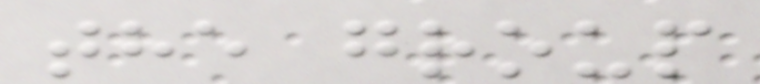the group
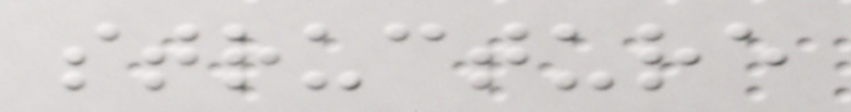structure
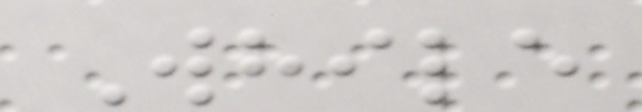While
